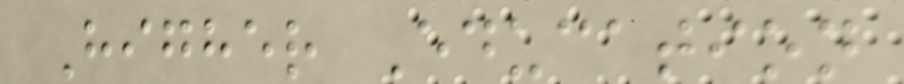Higher Education
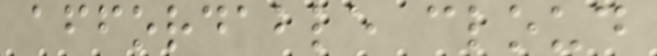affordable cloud
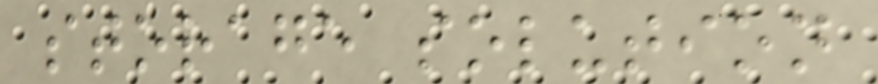storage solution
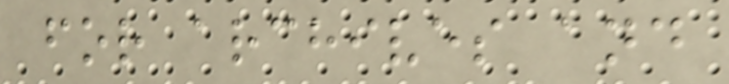for archives and
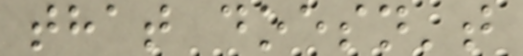that doesn't
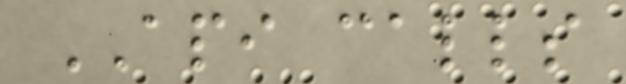API calls
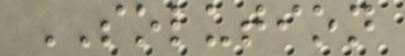SOLUTION
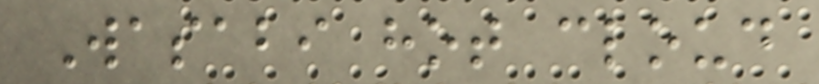Wasabi hot cloud
